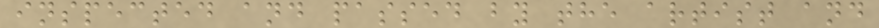inspected and passed by the artist and
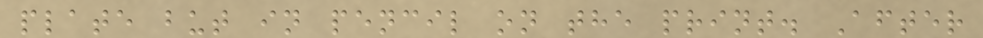plate but in pencil on the print. After
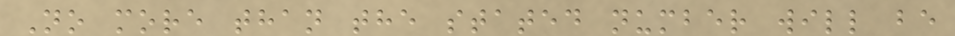No more than the stated number will be
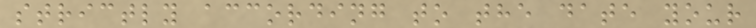strictly according to the date your
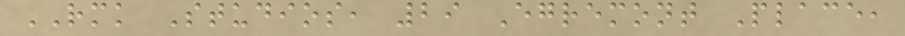RMK Studios, 29 Egremont Place,
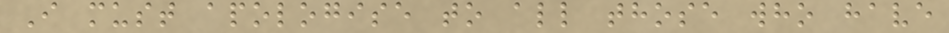I must apologise to all those who have
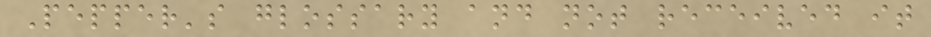Pepper's glossary and not received it
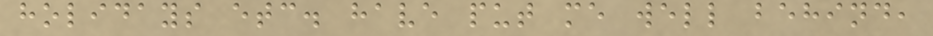holidays etc. have put me well behind,
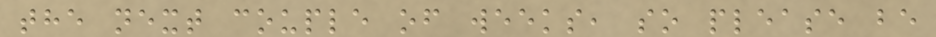the next couple of weeks, so please be
